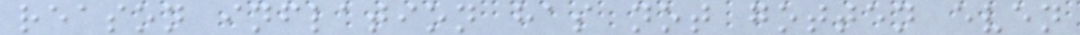reason inflation has not gotten even
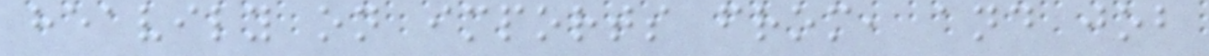heavily on imports from, and job
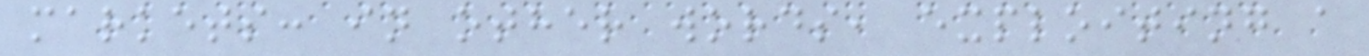markets: in other words, exploiting a
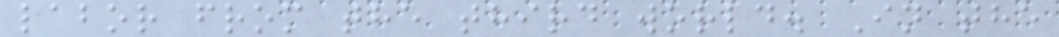labor from the third world. In the
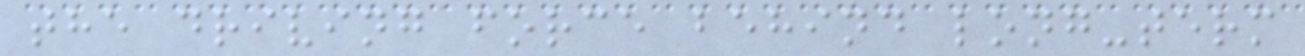the driving force behind long-term
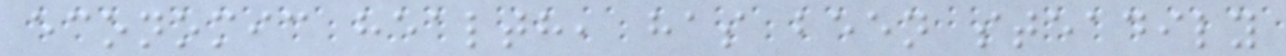economic health, has been steadily
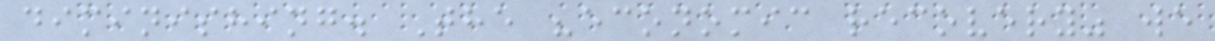diminishing. The "economic recovery" we
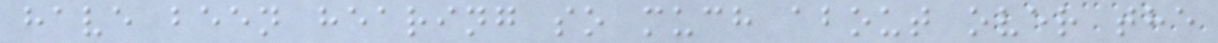have been hearing so much about over the
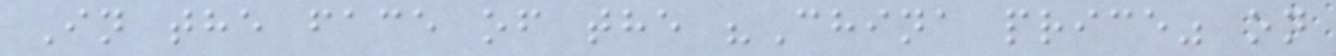In the face of the "China price" on
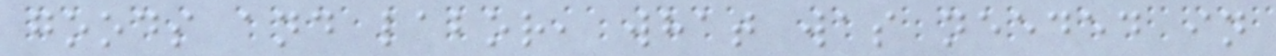goods and labor, what was needed in
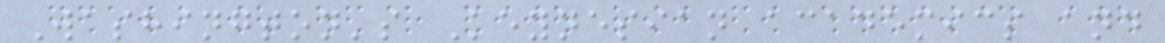Washington's Keynesian academics and
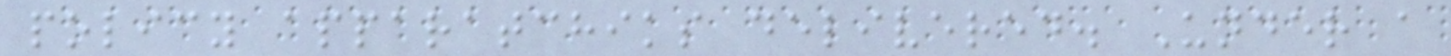policy apparatchiks delivered. Under a
